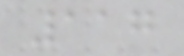117
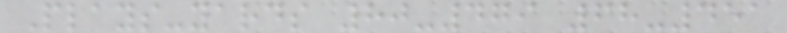Plays-yards 80-479 68-451
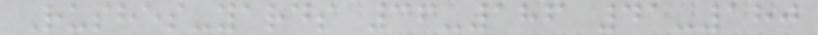Rushes-yards 36-186 41-180
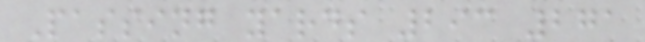Passing yards 293 271
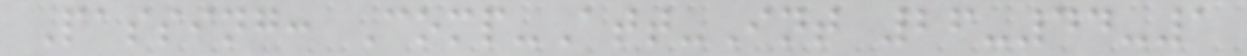Passing: Comp-Att-Int 26-44-1
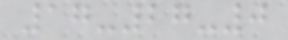17-27-0
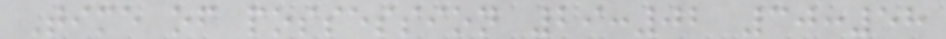Time of possession 29:02 30:58
